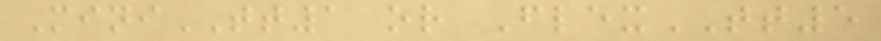MiniTT1 or FlexTT5
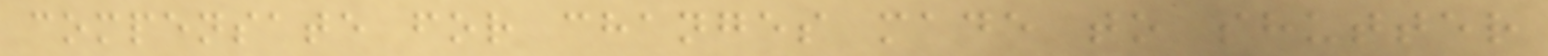compensate for changes made to shutter
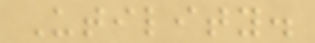Utility.
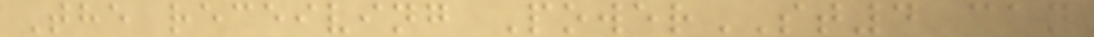The receiving PowerST4 can
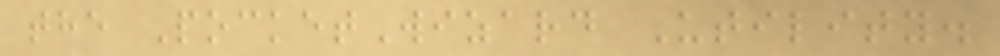the PocketWizard Utility.
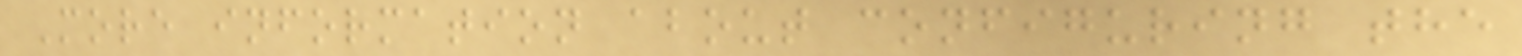More information about configuring the
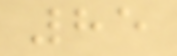85
